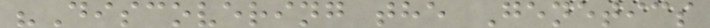"Discovering the Genetics
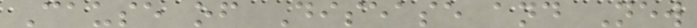Cause of Disease and New
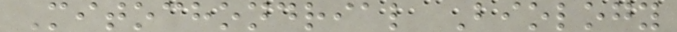Mitochondrial Biology
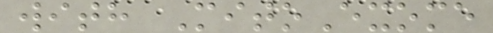with MitoExome
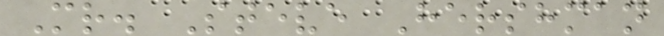Mr. Steve Hershman
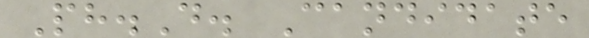Ph.D. Candidate
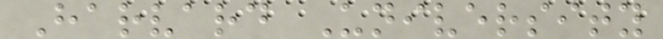Harvard University
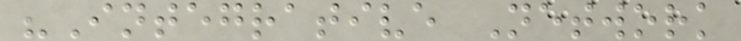"Integrative Network
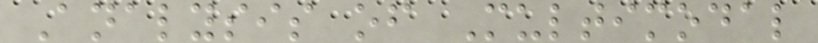Analysis of Multimodal
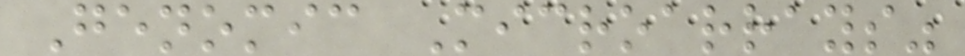Genomic Microarrays"
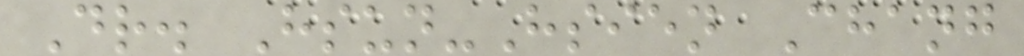Dr. Hsun-Hsien Chang
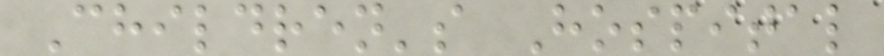Children's Hospital
